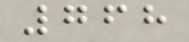768
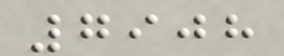7908
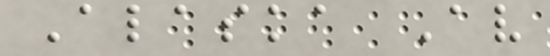Alaska Av
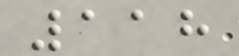118
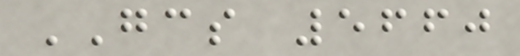GCS 5660
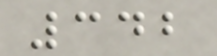342
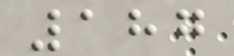187
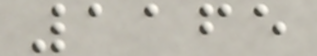1165
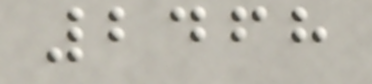2468
